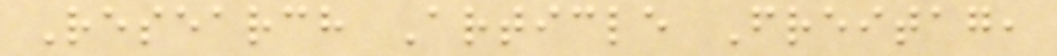Research Article Freitag,
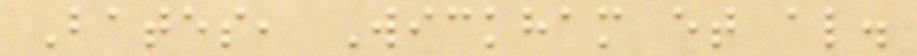Bates, Wickham et al.
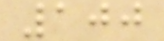100
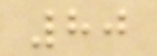80
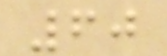60
